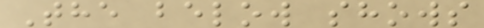The below shows
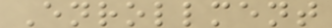Enrollment
